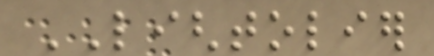LIGHTOLIER
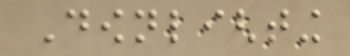Downlighting
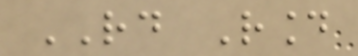RD Round
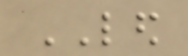LED
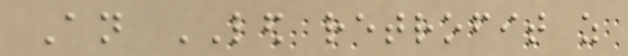An LED retrofit as
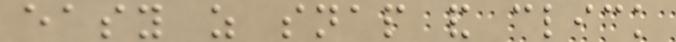easy as snap and click
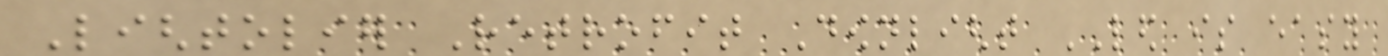Lightolier Retrofit Downlight LED is easy
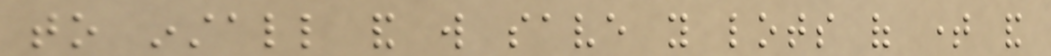to install and will save you lots of time and
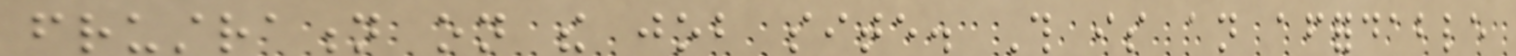frustration on the job site. This is an affordable
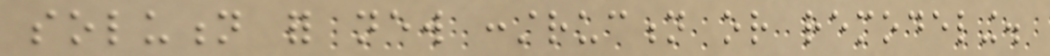solution for new construction or remodeling.
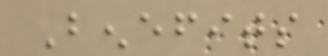Benefits
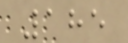185
